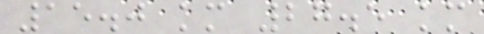15.0 km 27.5 km
